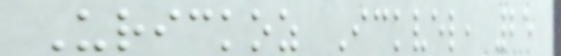Urickoz Ickvel, 25
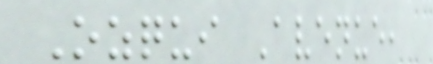Ozqui Avenue,
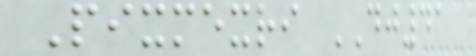Pixmexri DJ41
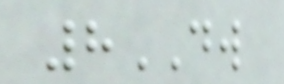8DW
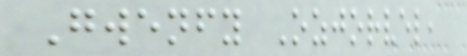Gwenfy Ozjorvel,
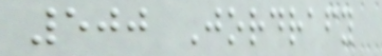500 Jordrafy
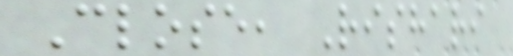Close, Rishari
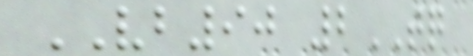VB90 2TQ
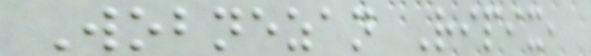Wobnezan Ripix,
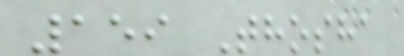159 Thosha
